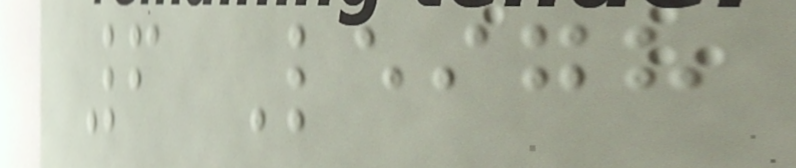6 Leigh
